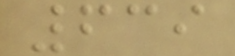639
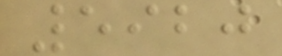5920
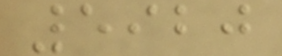5920
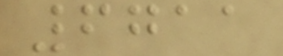6711
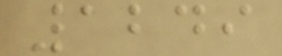1249
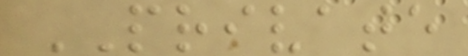PRIVATE
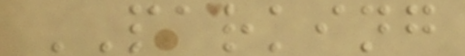PARKING
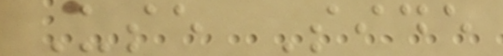Use Side
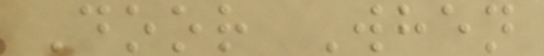Door When
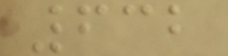632
